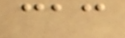cac
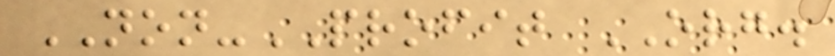NON-PROFIT ORG.
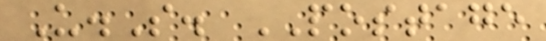U.S. POSTAGE
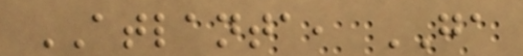ATLANTA, GA
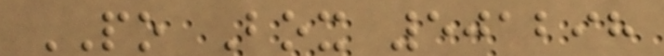PO Box 501298
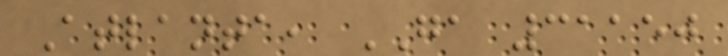Atlanta, GA 31150
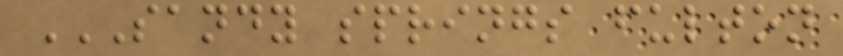SANDY SPRINGS FULTON
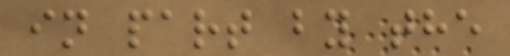in part by the
